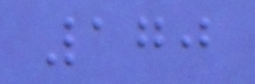170
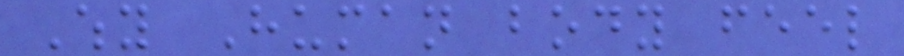Why Human body feel
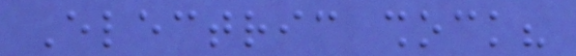Electric shock?
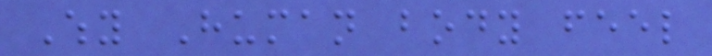Why Human body feel
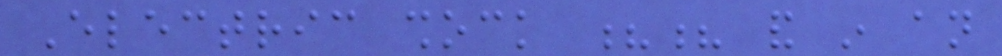Electric shock ?? and in an
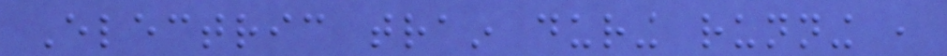Electric train during running ,
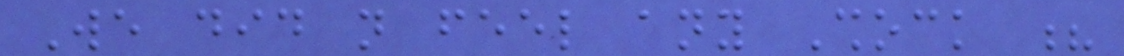We did not feel any Shock ?
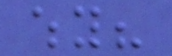why?
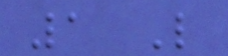1 Like
